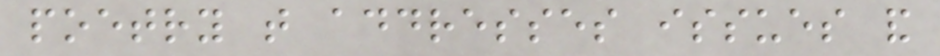poetry that addresses issues and
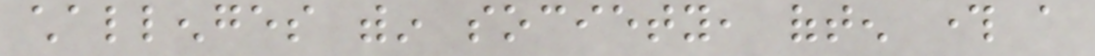challenges within society, often through a
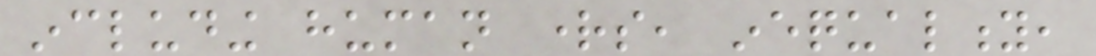including human rights, inequality,
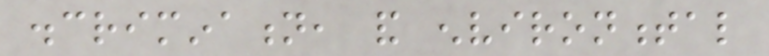discrimination, and environmental
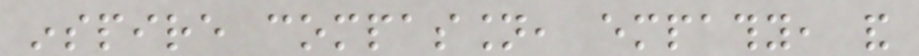inspire compassion, empathy, and
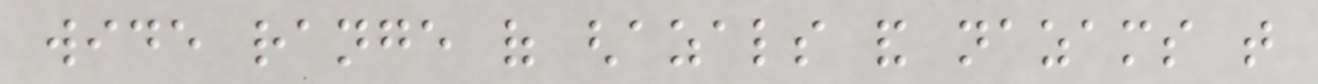wide range of ghazals and nazams that
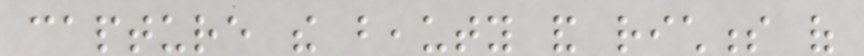capture the beauty and richness of
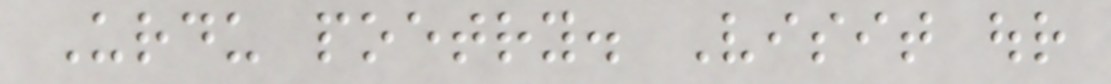Urdu poetry. Visit our
